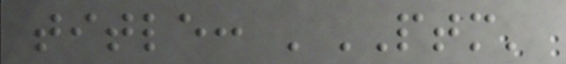title: 'PTM'
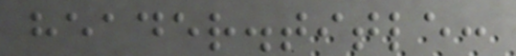header.title:
